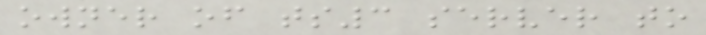owner of ts3 server to
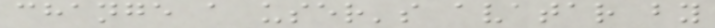change a user's avatar by
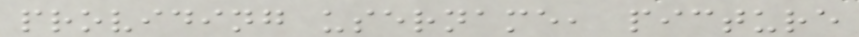providing username, picture
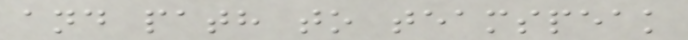and path to teamspeak
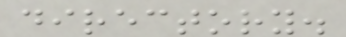directory.
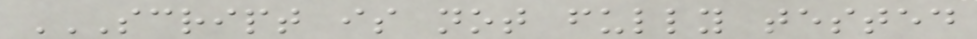SCRIPT IS NOT FULLY TESTED
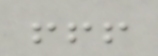!!!
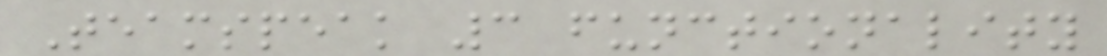Teamspeak 3 functionality
